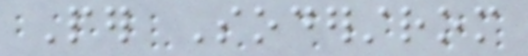Per Soderstrom
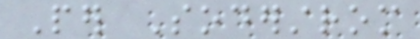Per Soderstrom
